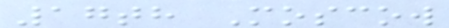17th Moscow
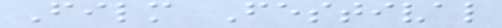Film Festival
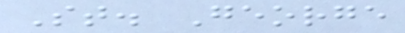St. George
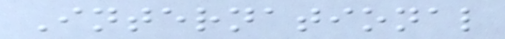International
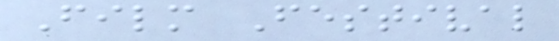Film Festival
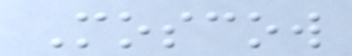Moscow
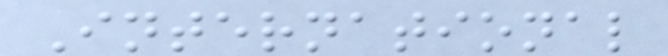International
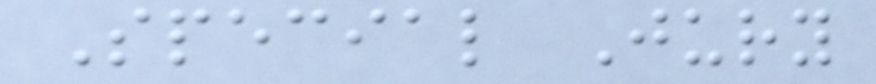Special Jury
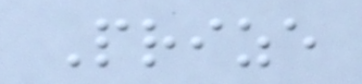Prize
